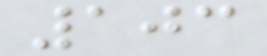103
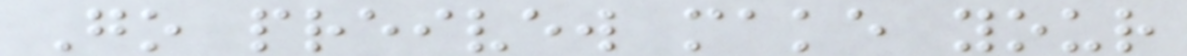Go preivew make your
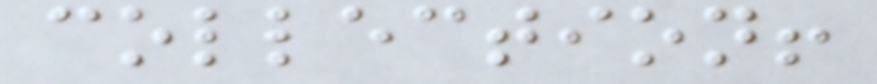collection!
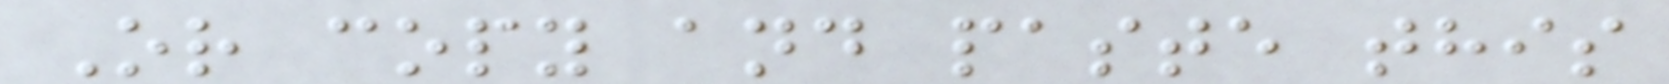Or copy and paste this
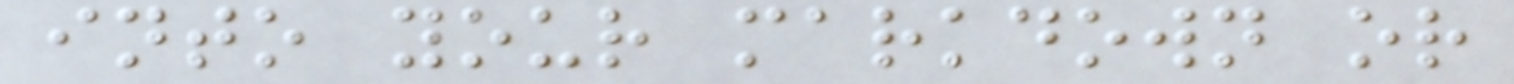into your markdown or
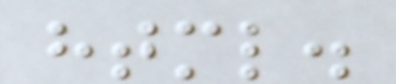html.
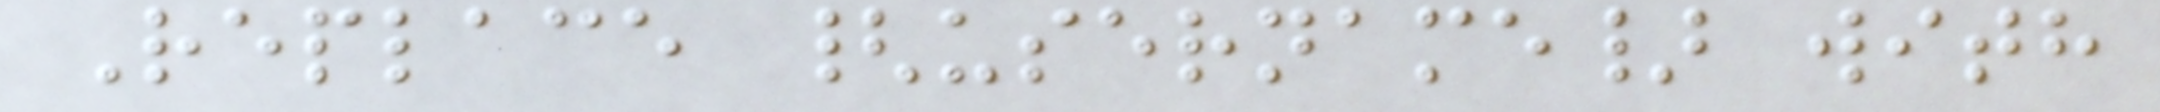Replace {username} with
